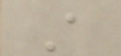A
